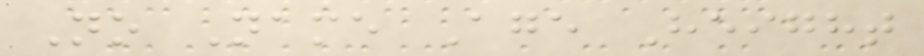No Name Age Height
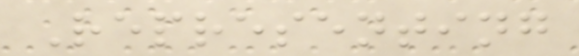Representing
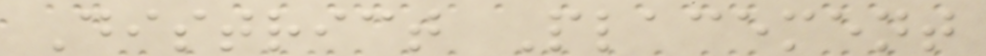District Placement
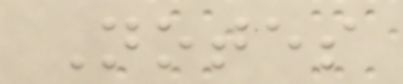Notes
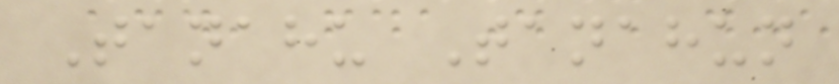Tanahu Tanahun
